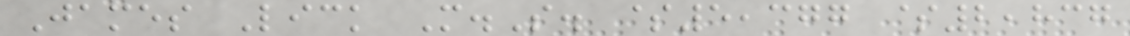James Lick M.S. $5,377 $2,837
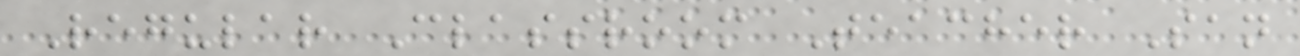Regular Classroom Teacher San
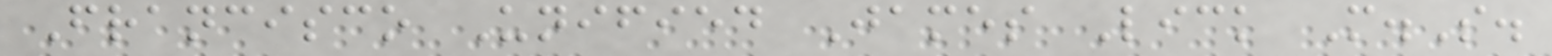Francisco Unified James Lick M.S.
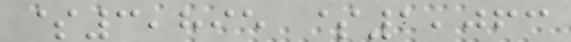$3,895 $1,063
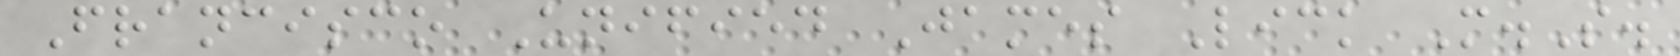Francisco Unified James Lick M.S.
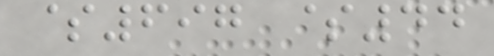$697 $44
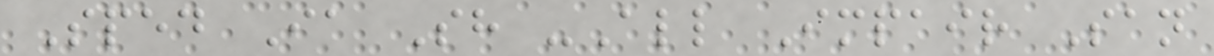Sped Ia Sh -All Impair San
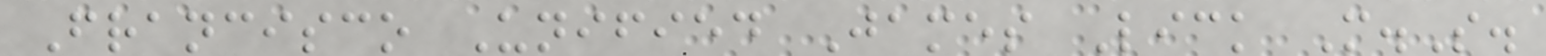Francisco Unified James Lick M.S.
